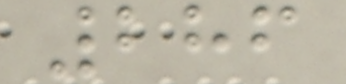286
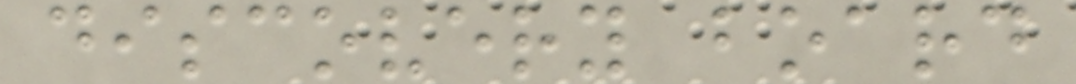discovery board
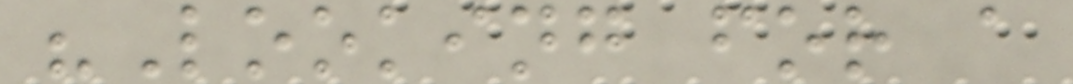"Looking for a
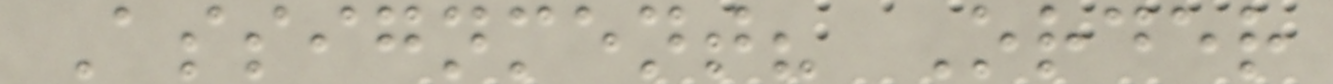Assignment? Order
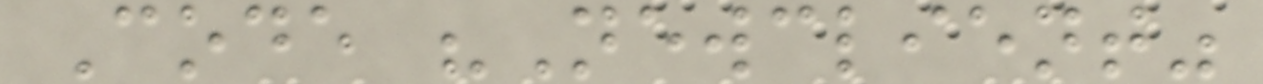Code "Newclient"
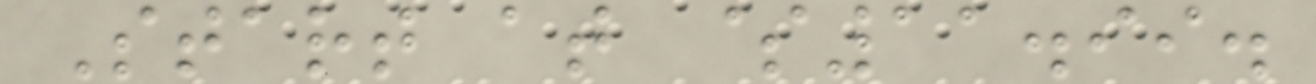Start at $11.99.
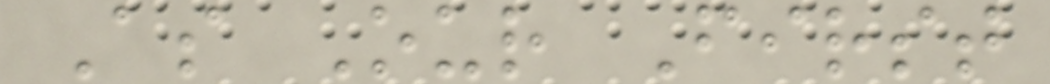As Our First
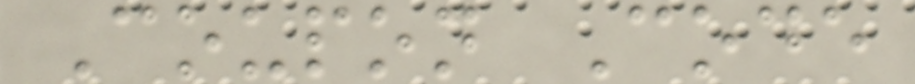Coupon Code
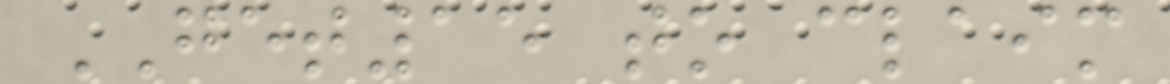GET15 to claim
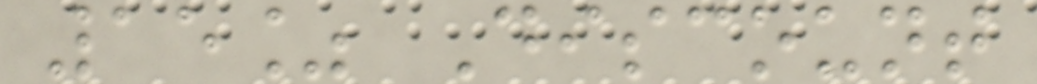15% Discount
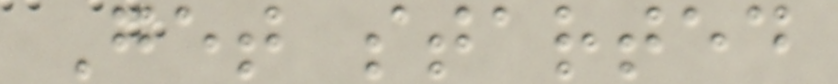Get started
